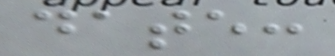date:
